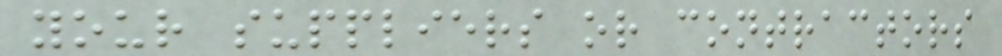your suppliers or contractors
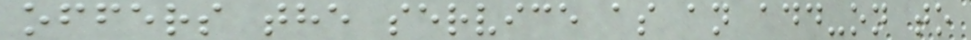offers the service as an add-on to
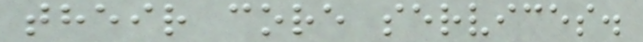their core services.
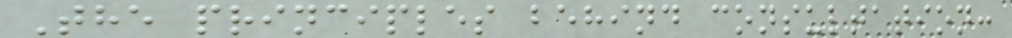The principles behind consultation:
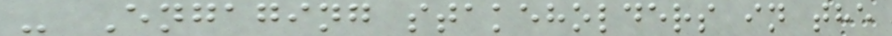- Engaging stakeholders in the
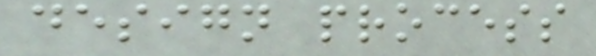design process
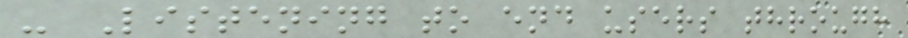- Listening to end users through
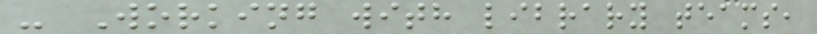- Working with library teams,
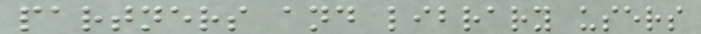partners and library users
